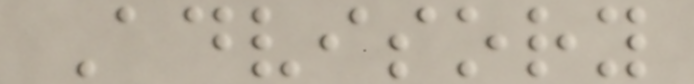Advisory
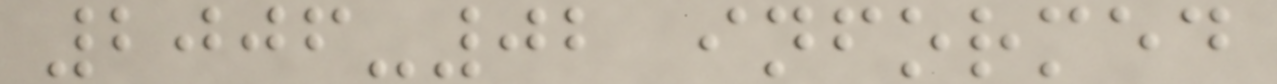2006-02 informed
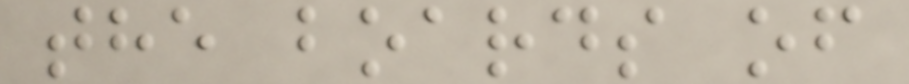the boards of
